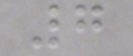7
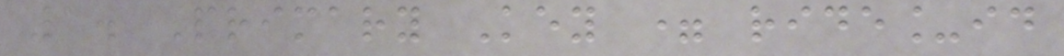1. Primary Key = ride_id
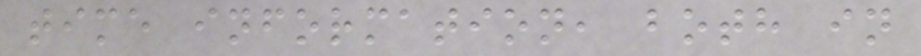time information, both in
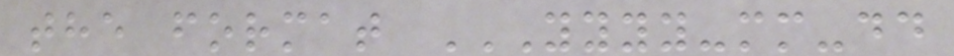the format YYYY-MM-DD
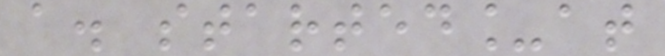a. started_at
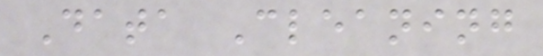Data Cleaning
